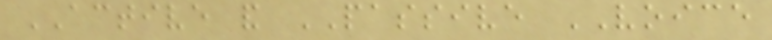ACTIVE and PASSIVE VOICE
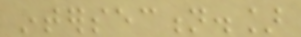intersection.]
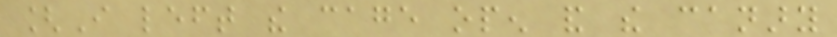[I left the cage open and the canary
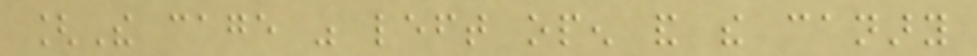[The cage was left open and the canary
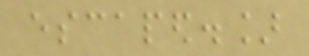escaped.]
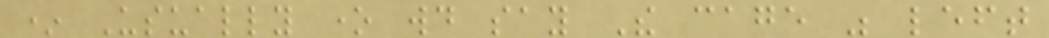* Usually one would say The cage was left
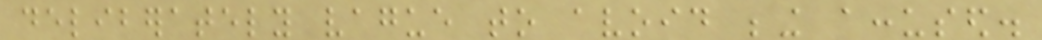deliberately vague to avoid being accused.
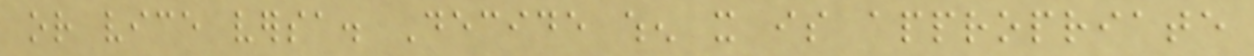or vice versa. Decide when it is appropriate
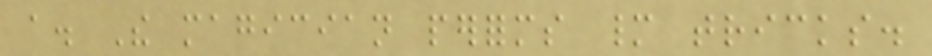a. The magician performs many tricks.
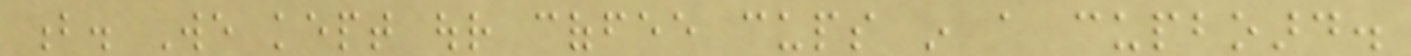b. We kept our coffee cups in a cupboard.
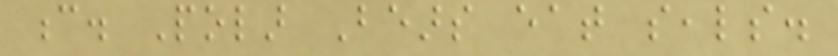c. Polar Bears eat seals.
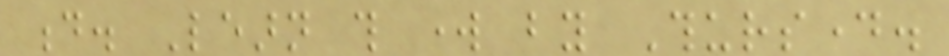d. Learn this work by Thursday.
